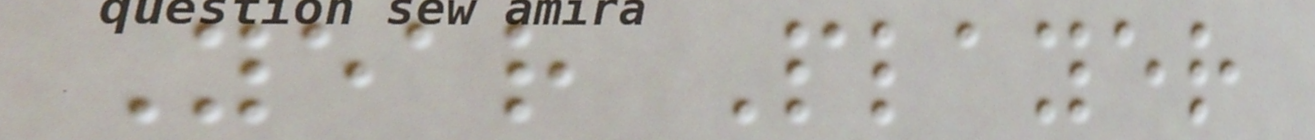Year Player
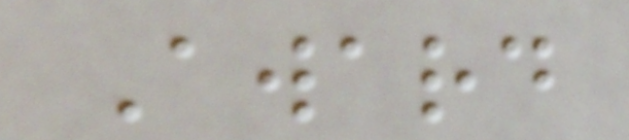Award
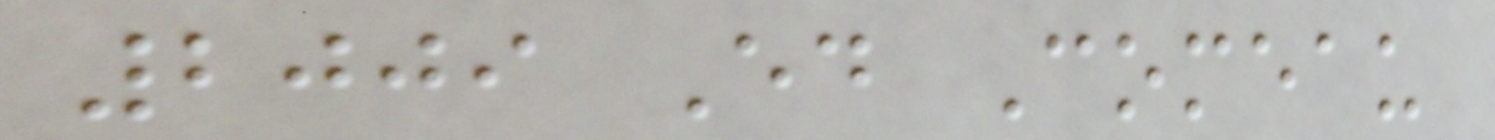2009 Ed Comeau
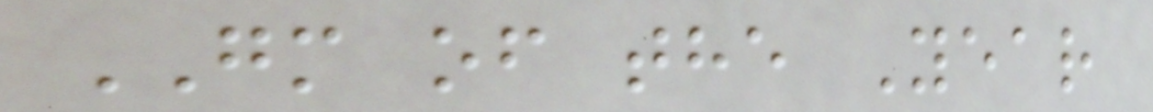GM of the Year
